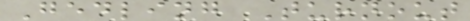Gedling Turnout
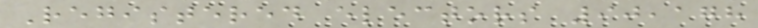Registered electors 90,178
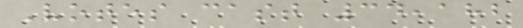Votes cast 34,182
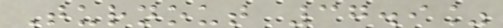Turnout 37.9%
